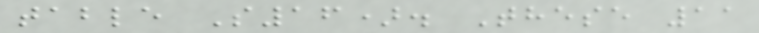table S16). These 11
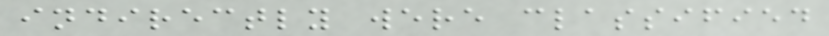indirectly were classified
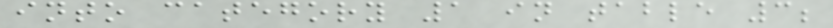into category 1 in table 3;
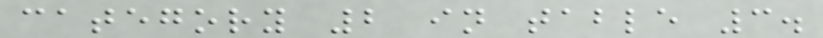category 2 in table 3.
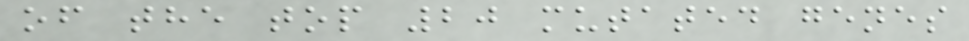of the top 20 mutated genes
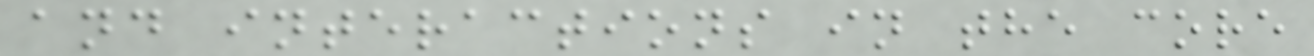and interactions in the core
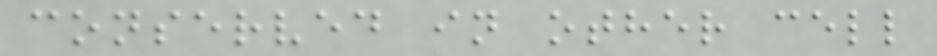conserved in other cell
